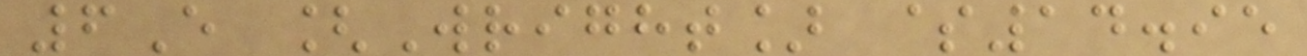6E [Wright] $14.95
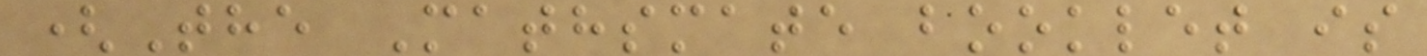(The Mathsmate booklet is
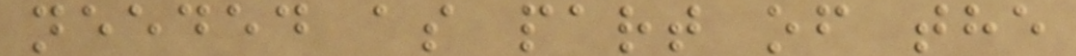needed as part of the
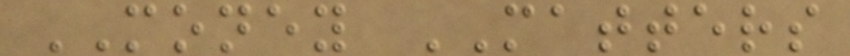MONEY MATTERS
